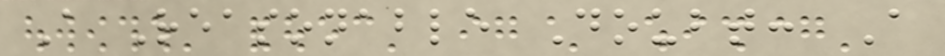A Reasonable Doubt: A
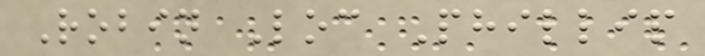Robin Loc Phillip
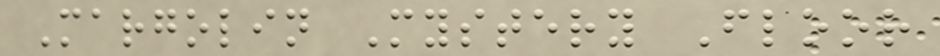Margolin Mystery Floor
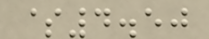$4.50
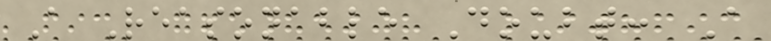A Reasonable Doubt: A
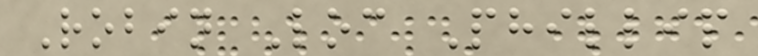Robin Loc Phillip
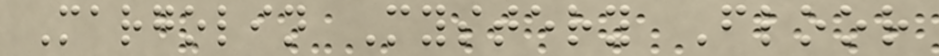Margolin Mystery Floor
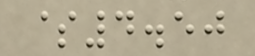$4.50
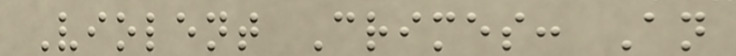Violent Crimes: An
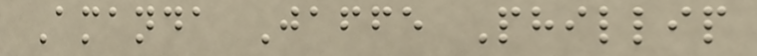Amanda Jaffe Phillip
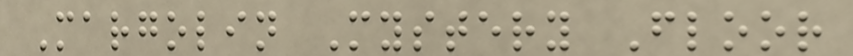Margolin Mystery Floor
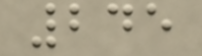245
